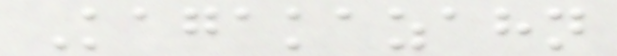Kagakazahn
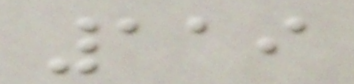119
